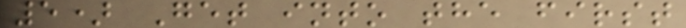5) Get into the first
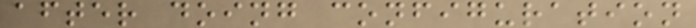after doing configuration
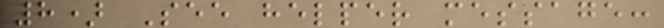8) See helper message:
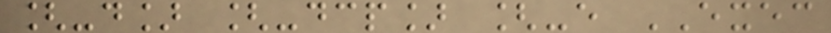[-d] [-dcp] [-e EXEC
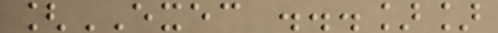[EXEC ...]]
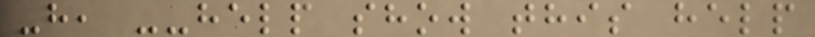-h, --help show this help
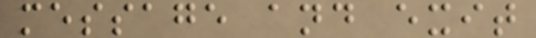message and exit
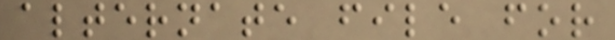alternate file for
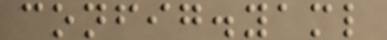config.yaml
